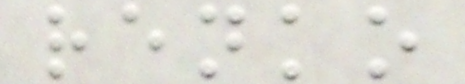renko
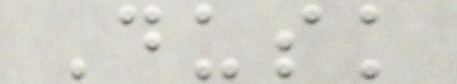Dusk
